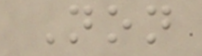Non
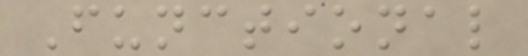Functional
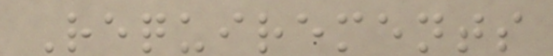Requirements
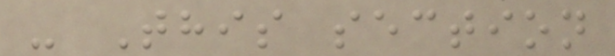- This section
